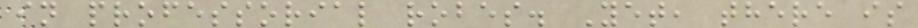in professorial robes. Yet, there is
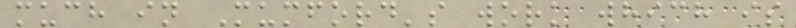much in Mumford's work which is
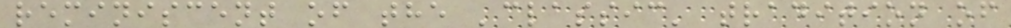reminiscent of the 'classic' tradition of
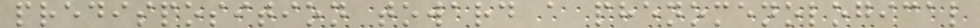predisposition toward a phenomenological
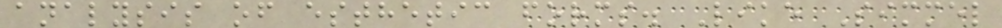analysis of esthetic forms. Like Simmel
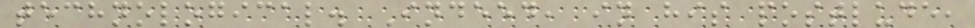technological. Indeed, in his postlude,
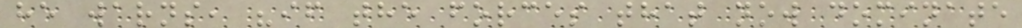he warns, "if the forces that now dominate
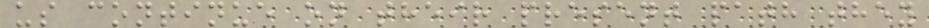us continue on their present path they
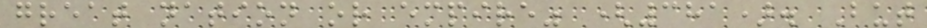great nation or empire" (381). But
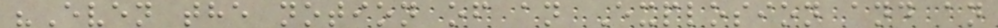"Even the notion of an Explosion and an
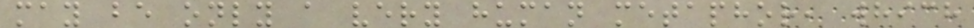may be only a very human metaphor, which
